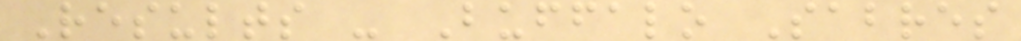Results - Buffalo Sabres
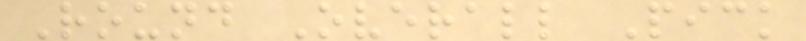Round Overall Pick
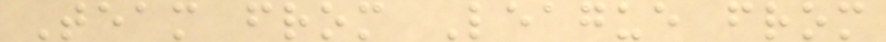Team from League from
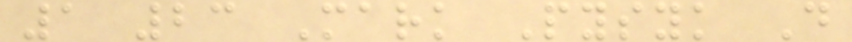1 23 Mark Pysyk D
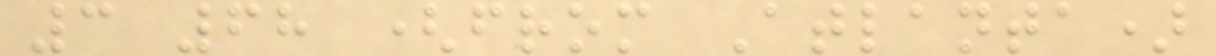3 68 (from Atlanta)
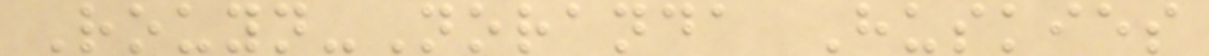Rouyn-Noranda Huskies
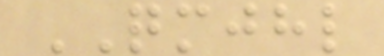QMJHL
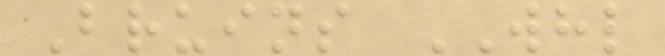Bruins WHL
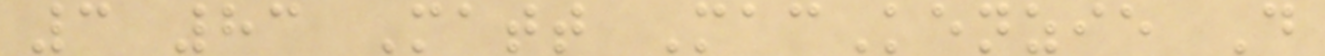3 83 Matt MacKenzie D
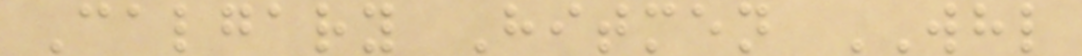Calgary Hitmen WHL
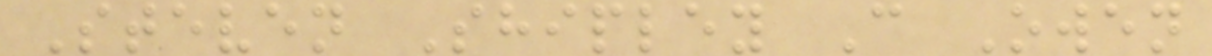Steven Shipley C Owen
